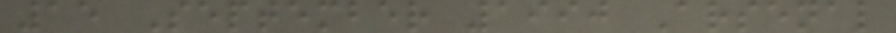15 September 1990 Arsenal
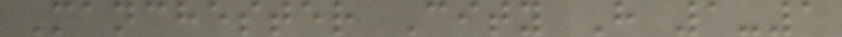Manchester City H 1-1
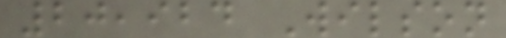20,924 Wilson
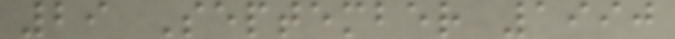29 September 1990
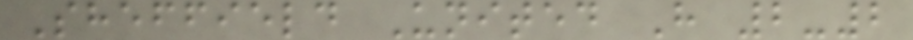Sheffield United H 2-2
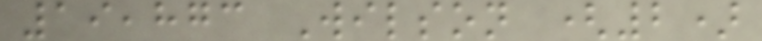19,873 Wilson (2)
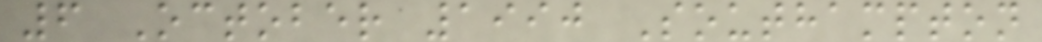6 October 1990 Southampton
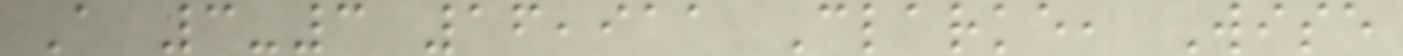A 3-3 16,911 Clarke, Wise
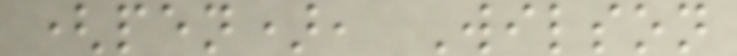(pen), Wilson
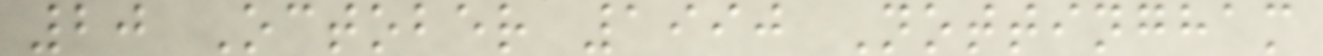20 October 1990 Nottingham
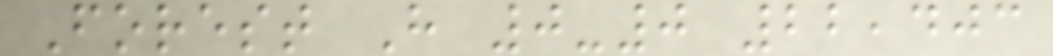Forest H 0-0 22,403
